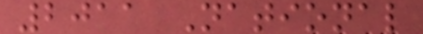2011 National
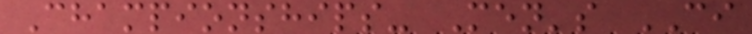Championships- Men's CI
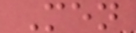Men
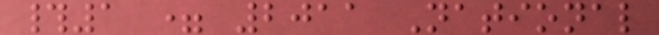#1 = 2011 National
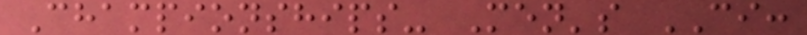Championships- Men's CI:
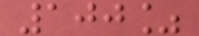100%
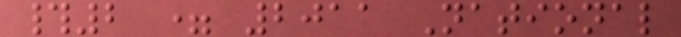#2 = 2011 National
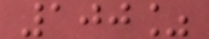100%
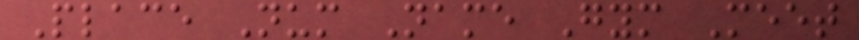Place Num Name Gym Meet
